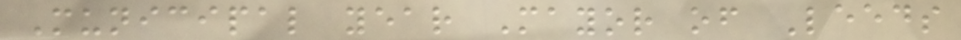Municipal year Mayor of Leeds
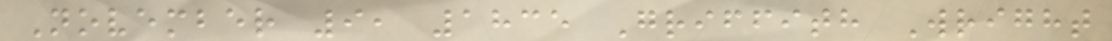November 9, 1835 Griffith Wright
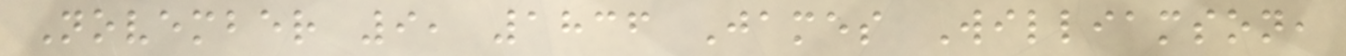November 9, 1836 James Williamson,
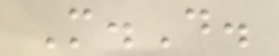M.D.
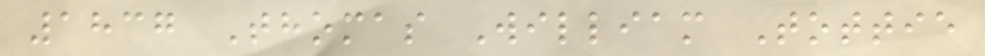1837 Thomas William Tottie
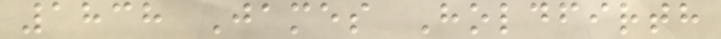1838 James Holdfirth
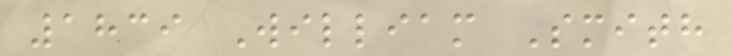1839 William Smith
